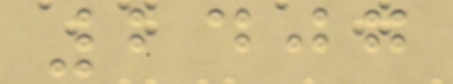2407
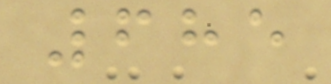685
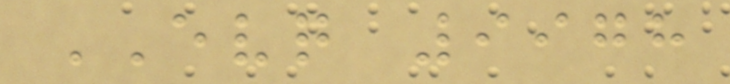EVQ 9978
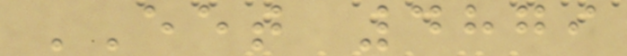EET 4879
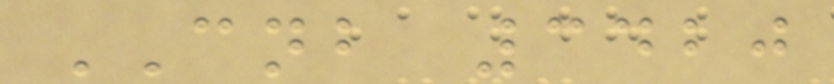CNB 3420
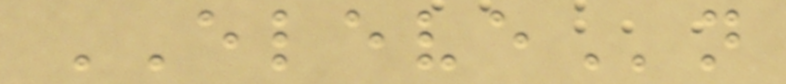ELEVEn
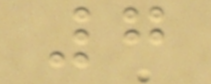7
